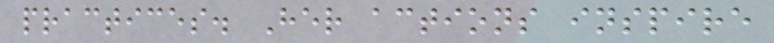practices. Her actions inspire
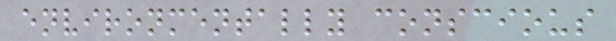environmentally conscious
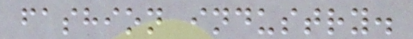fashion industry.
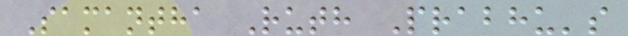Samantha Ruth Prabhu's
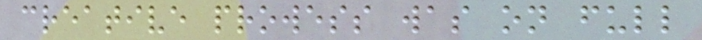creative prowess was on full
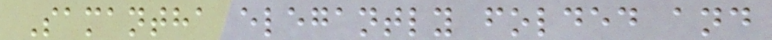Samantha elegantly folded and
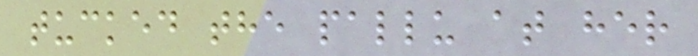tucked the pallu at her
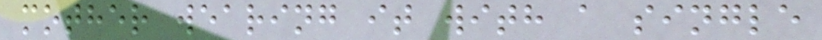mother wearing it with a single
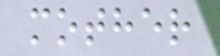mother
